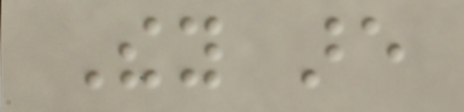They are
